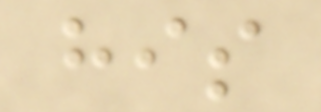his
